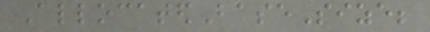AllocatedBaseSize;
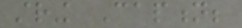string Caption;
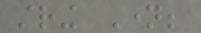string Name;
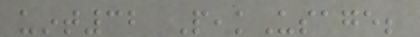uint32 PeakUsage;
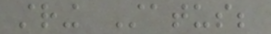string Status;
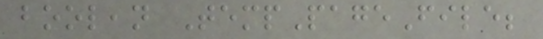boolean TempPageFile;
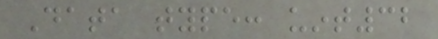Data type: uint32
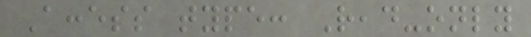Access type: Read-only
